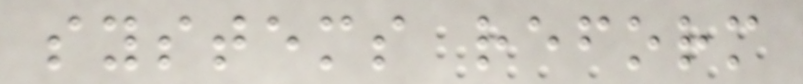systems reform
